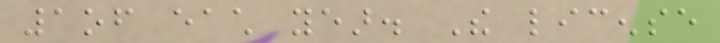1of each year. The license
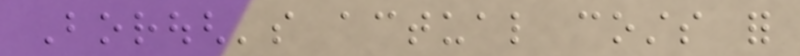Borough's actual costs for
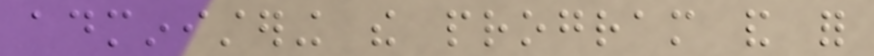administering the program and for
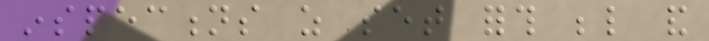inspections as set forth below and
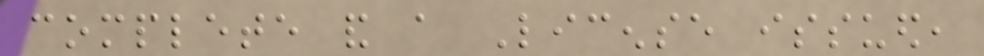complete and a License issued,
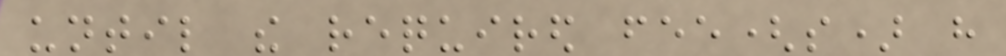until the required fee(s) have
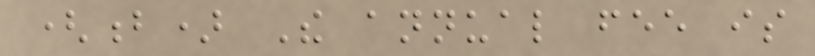(b) The annual fee is
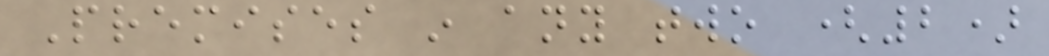Premises in any two (2)
